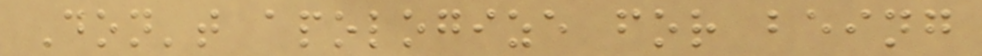Don't apologize for being
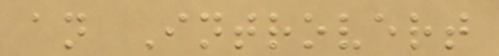an Introvert
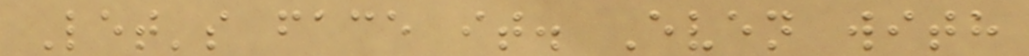Let's face it. Even with
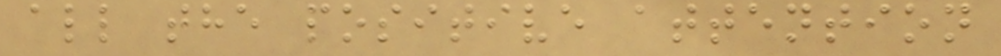all the positive attention
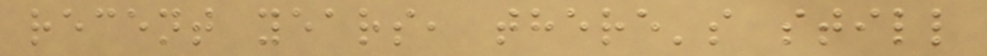recent years, there's still
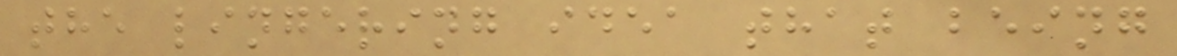the lingering idea that being
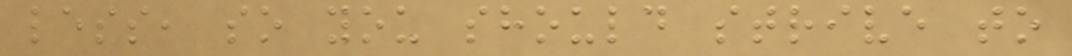less, so you should strive to
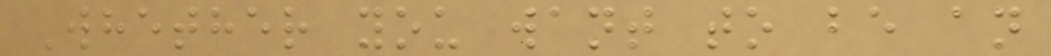Whether you want to be an
